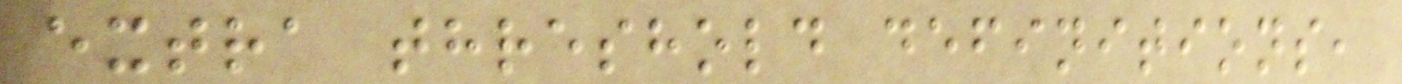extra threshold definitions,
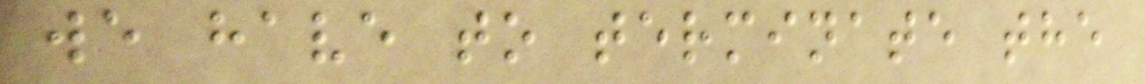we have to terminate the
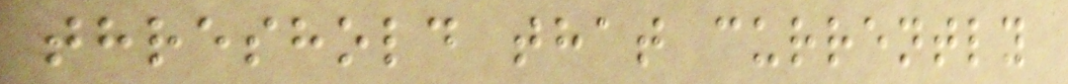threshold that currently
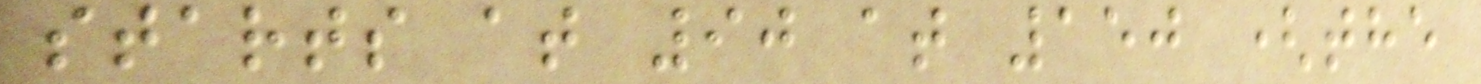starts at 90 at 150 (the
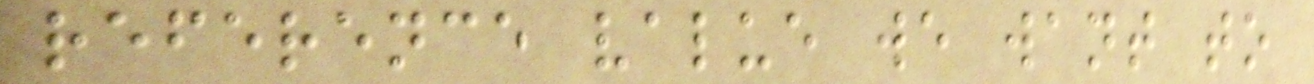reference value we want to
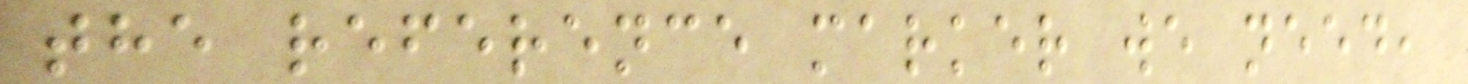the reference marker we need,
